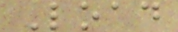Load
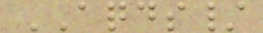AQDS/
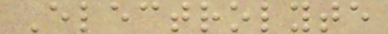Electrolyte
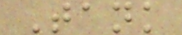Tank
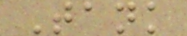Tank
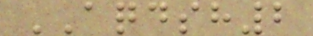AQDSH2
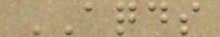AQDS
